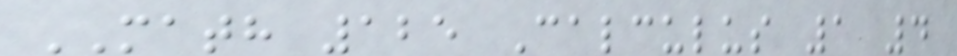MATH 125 Calculus 1 4
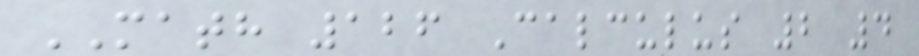MATH 126 Calculus 2 4
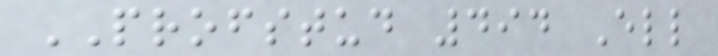PROFSTUD 494 Ell
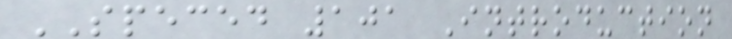SPECED 101 Introduction
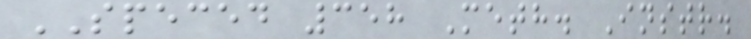SPECED 358 Meth. Instr.
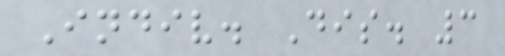Indiv. Dis. 3
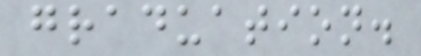graduation.
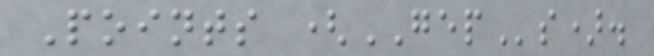Points (GEPs).
